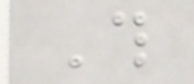This
